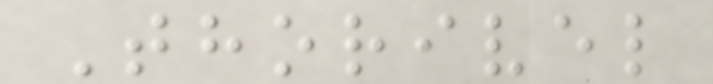Thorivel
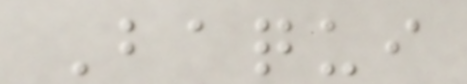Baqui
